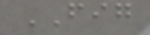FIG
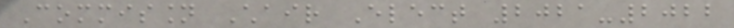Commission Chair Elect 2021-2022
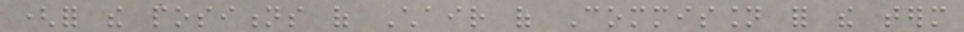(for the positions of Chair of Commission for the term
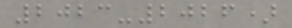2023-2026)
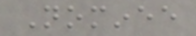Nominee
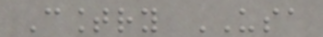Country USA
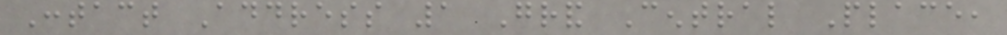Contact Address 1 Grand Central Place,
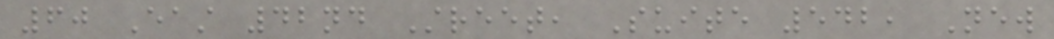60 East 42nd Street, Suite 542, New
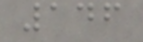146
